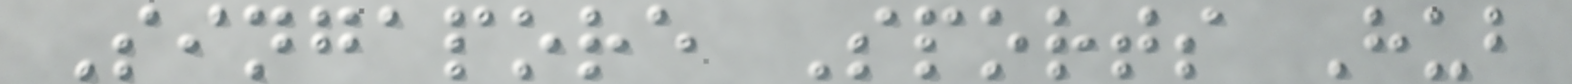Singapore Sports Hub
